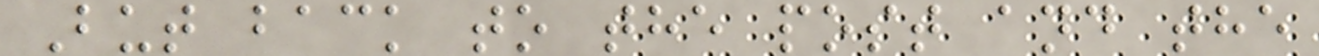But back to the post and the
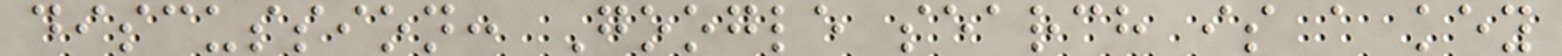discussion: Google search is a key
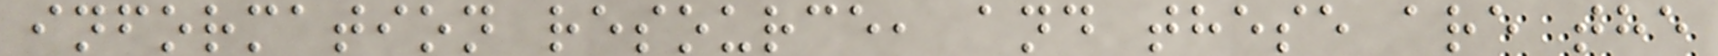information resource, and these are the
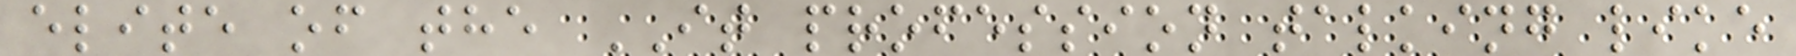elite of the IT profession talking like
